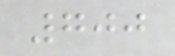700
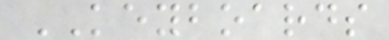KEYBOARDS
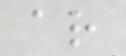ar
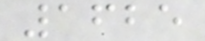1625
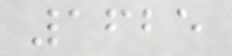1625
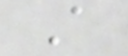A
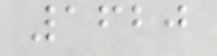1620
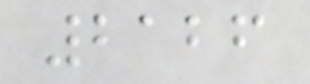2126
